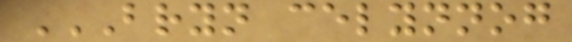BRYN CELYNNOG
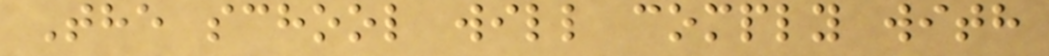The school will comply with
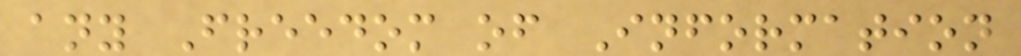any Freedom of Information
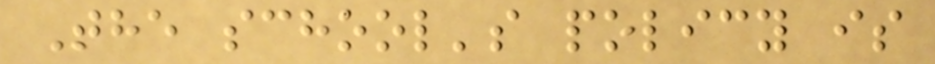The school's policy is
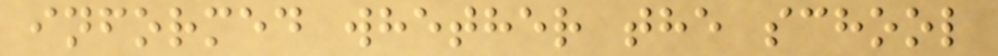informed whether the school
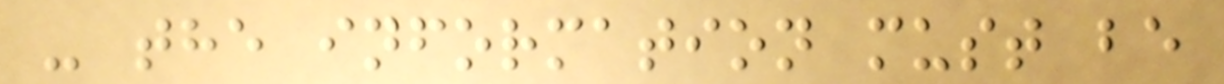- the information must be
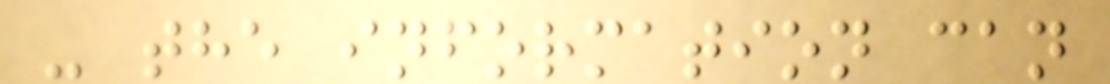- the information can
